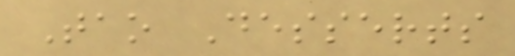Tao Desserts
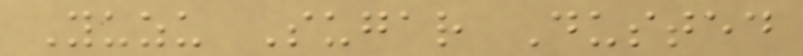Yuzu Sugar Dusted
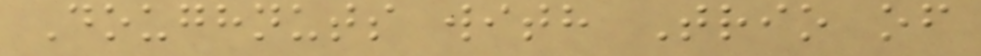Doughnuts with Trio of
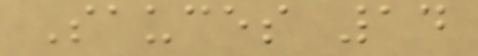Sauces 14
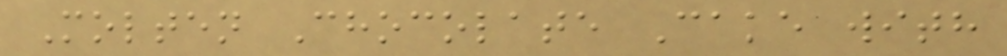Molten Chocolate Cake with
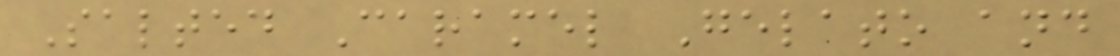Salted Caramel Gelato and
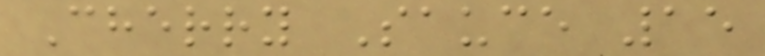Cherry Sauce 15
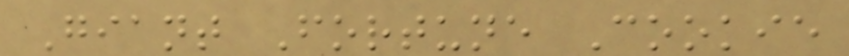Giant Fortune Cookie
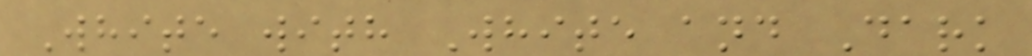White with White and Dark
